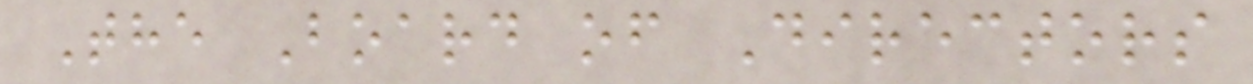The Board of Directors
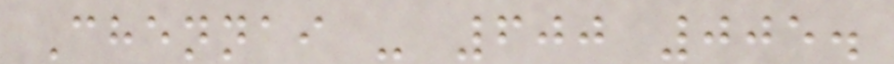Chennai - 600 005.
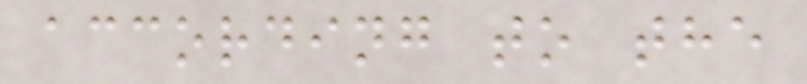according to the
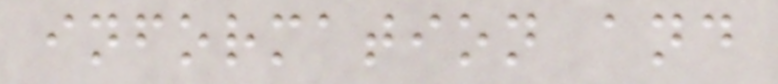information and
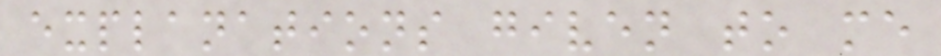explanations given to me
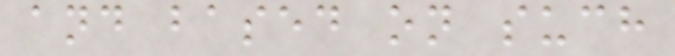and based on such
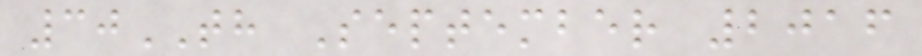30TH September 2016
